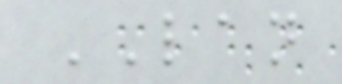LAN
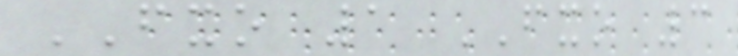FXO 1 FXO 3
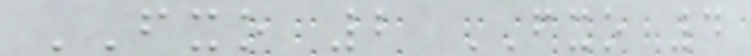FXO 2 FXO 4
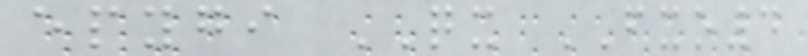epygi QX FXO4
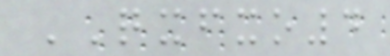QXFXO4
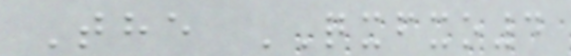The QXFXO4
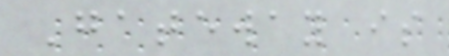Gateway is
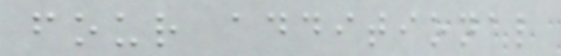four additional
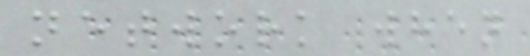network when
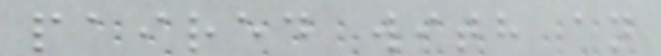paired with an
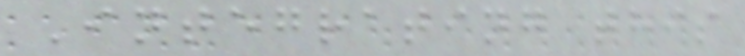Integrating this
